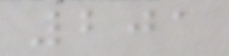201
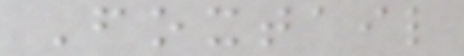Foxtail
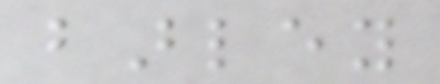barley
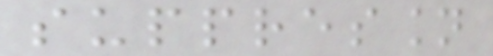suppression
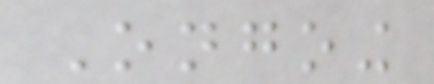Ongoing
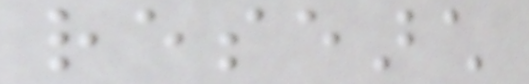research
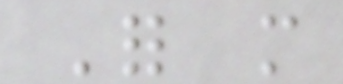For more
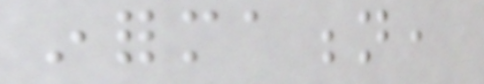information,
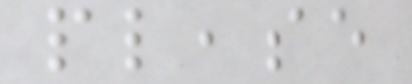please
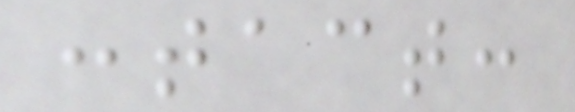contact:
